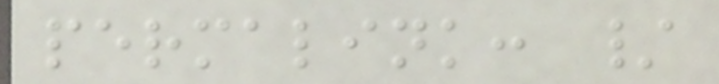permalink: /
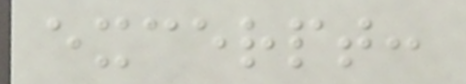excerpt:
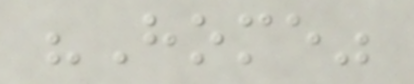"Home"
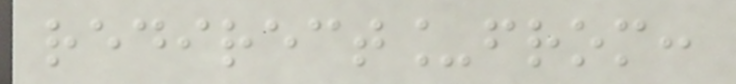redirect_from:
